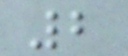2
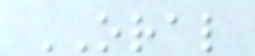ORAL
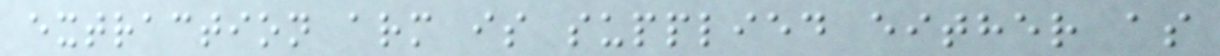extraction arm is supplied either as
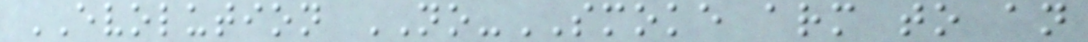EVOLUTION NO-SMOKE arm to an
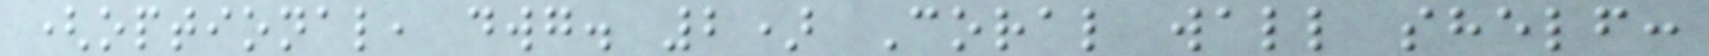(optional, dwg. 2) Coral wall shelf:
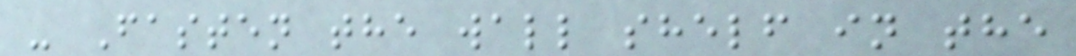- Fasten the wall shelf in the
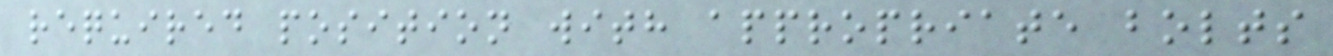required position with appropriate bolts
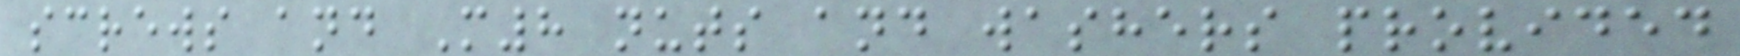screws and M8 nuts and washers provided
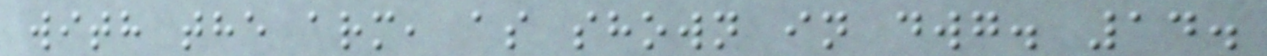with the arm, as shown in dwg. 14.
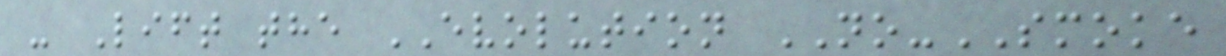- Lift the EVOLUTION NO-SMOKE
